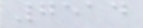7514
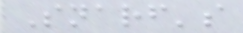Snarf's
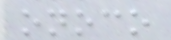onoco
